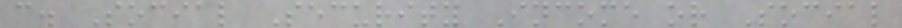c. Social Security Income or Social
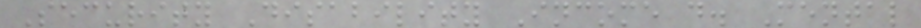Security Disability Income d. Mental
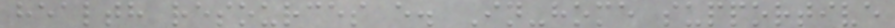health resources e. In-home supportive
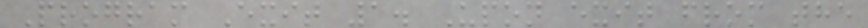Program Exit 1. Upon exit from the
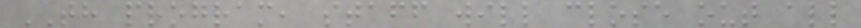TH program, staff will close out all
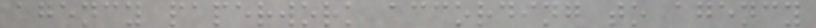agency paperwork according to agency
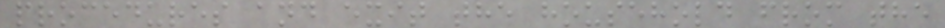procedures and exit the household from the
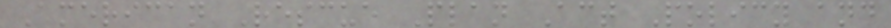American Rescue Plan Act Policy and
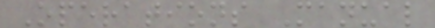Operations Manual
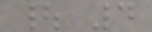| 4
